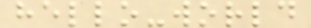hello-world
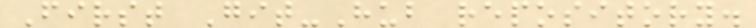First Git-Hub repository.
